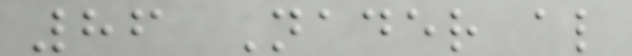86 Nader al
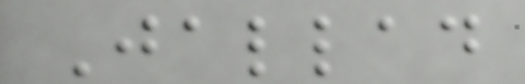Jallad
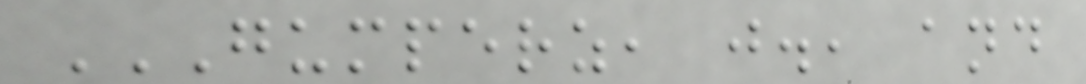GUMPERZ, J., AND
